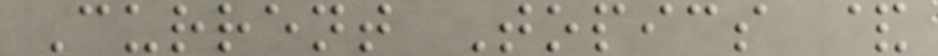Current Topics &
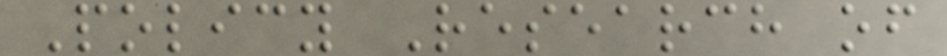Policy Research of
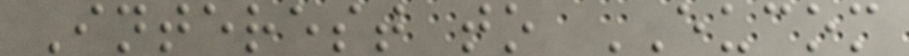Interest to EUCOM
